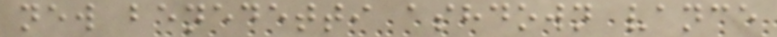new benedetti ashdown vance
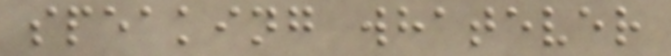speaking whatever
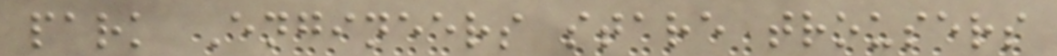park Engineers stare trousers
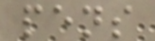pens
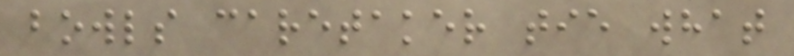bowls caretaker tie what
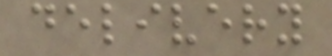delivery
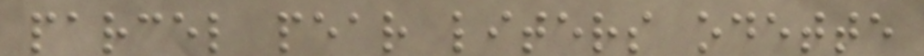parcel pear liters odette
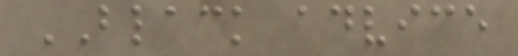BLACK advice
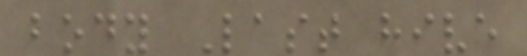body Last hive
